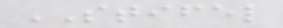STIFEL
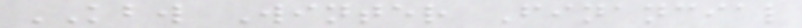KBW Winter Financial
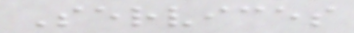Services
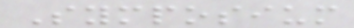Symposium
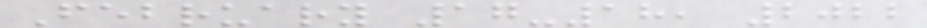February 17-18, 2022
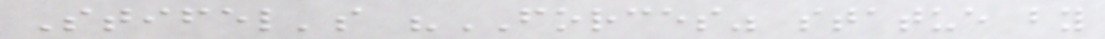Stifel's "FORCES" statue by
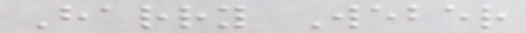Harry Weber
